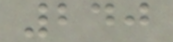240
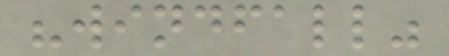"windfall"
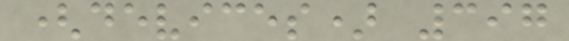(devices) 397
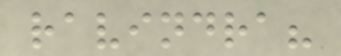ravindra?
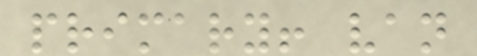primary! van
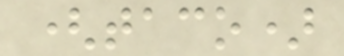(taco)
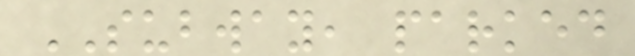SUBWAY, parked
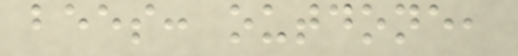bees: outdone,
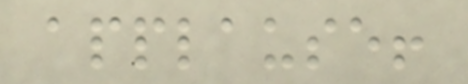applause!
